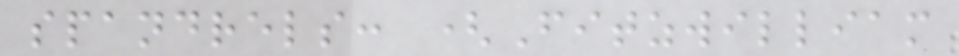spandrels: (Fitzwilliam
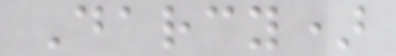Darcy)
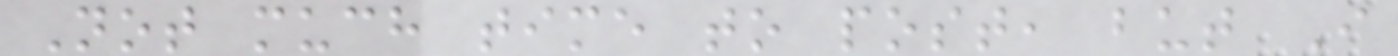Not much time to post, but I
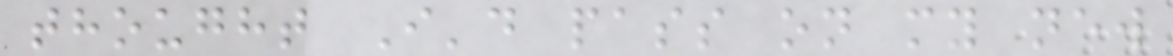thought I'd pass on my new
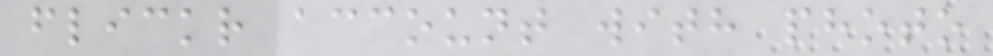flickr account with photo
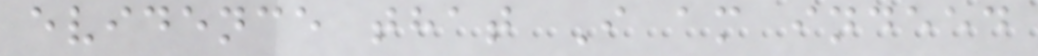evidence that I am indeed
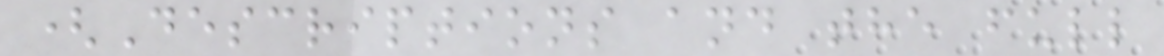(Descriptions and the full
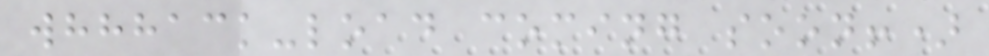whhhack-load coming soon!)
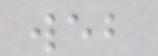web
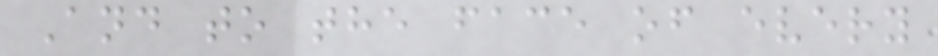And to the face of every
